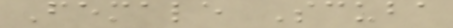Female Scuba
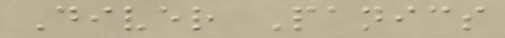Diver Panics
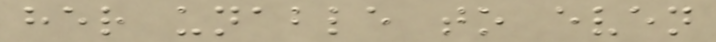her unable to even
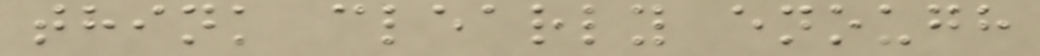think clearly enough
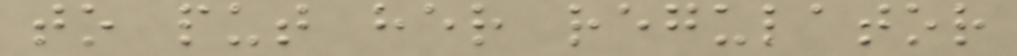to put her regulator
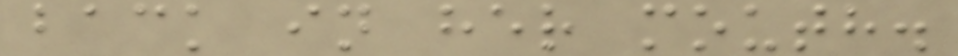back in her mouth.
